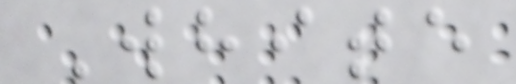White
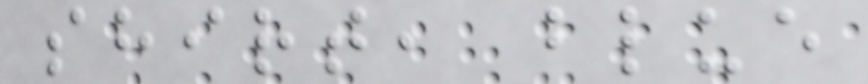shirt, blue
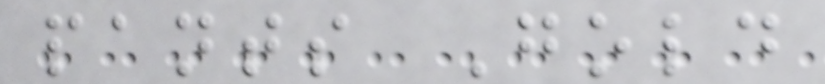pants Gold
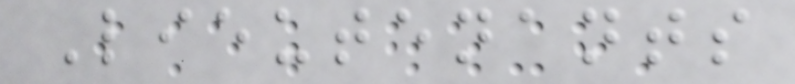Lieutenants
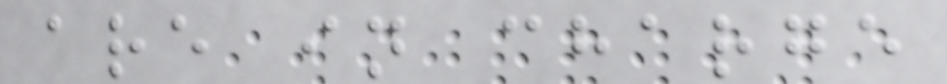are in charge
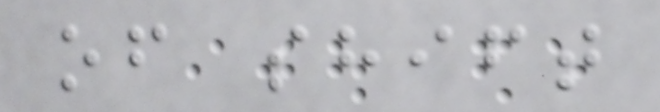of shift
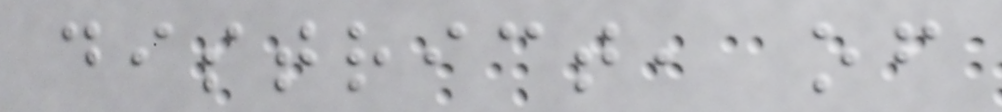district, of
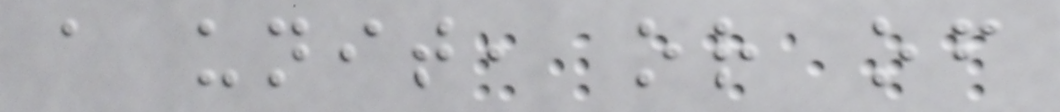a unit, or of
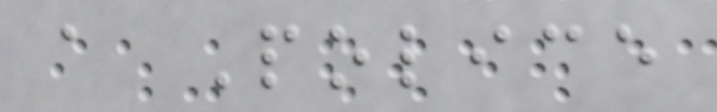a Police
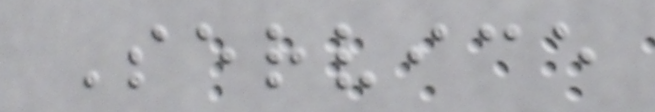Service
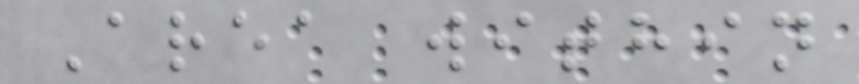Area within
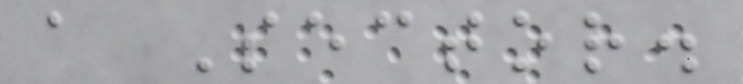a Sector.
